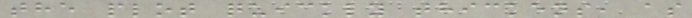the plot quickly thickens, as
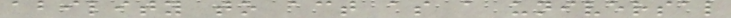ability to act as a universal
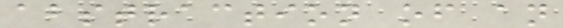abstraction of an
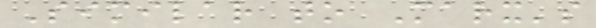Similar to Marx's
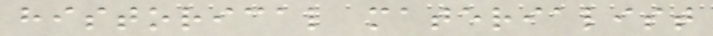historical materialist
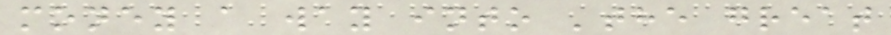money a way into 'the great
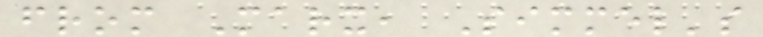from Marx, Simmel's
